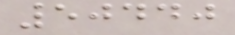50440
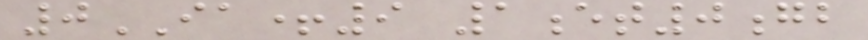0IA+9 1et0gb
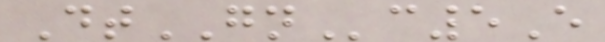DtGNc5E
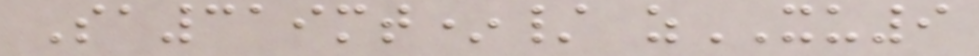Sa319mt*/ zXU9
